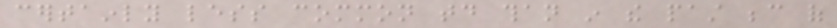certainly less common today than in the past because of
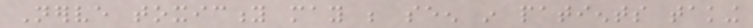Nerve toxicity may be seen in patients taking
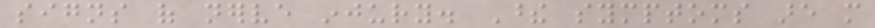signs of nerve injury. These symptoms are more
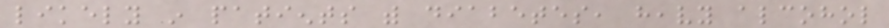likely in patients with diabetes, heavy alcohol
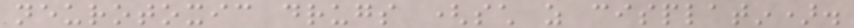neurotoxic drugs (such as cisplatin).
